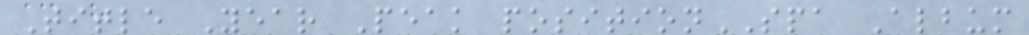Title Year Peak positionSPA Album
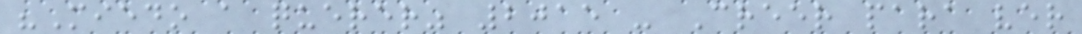"Miedo a querer" 2015 - Creer para ver
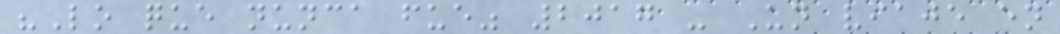"Lo que nunca fue" 2017 - Un viaje en
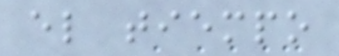el tiempo
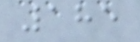185
